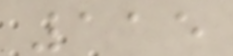115
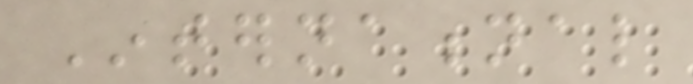International
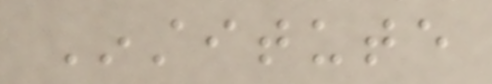Institute
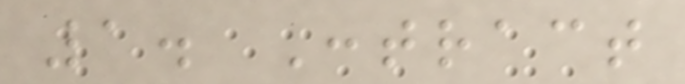1. Contract
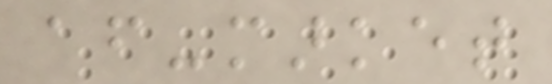after-market
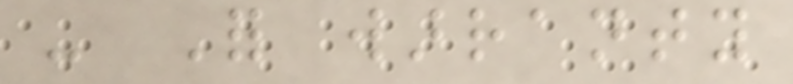- For warranty
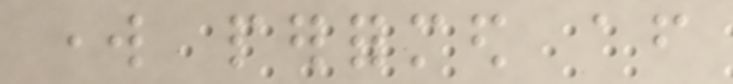work performed after
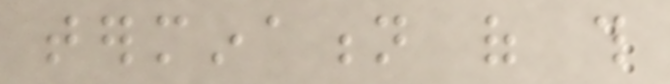termination of this
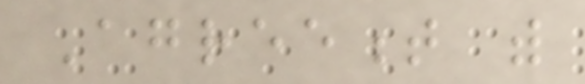Agreement with
